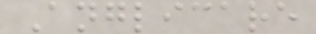Anglicare
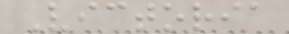Victoria
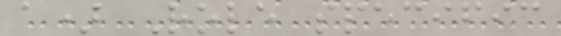a) Role specific
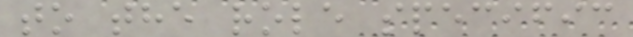to the role specific
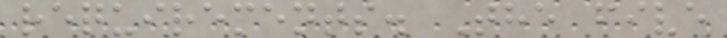requirements. The five
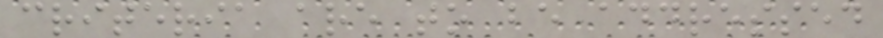criteria are to be addressed
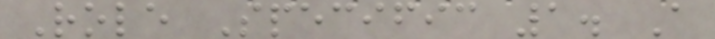Role Specific 1. A
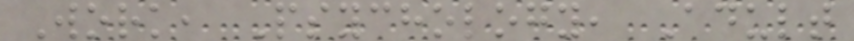Work, Psychology, Adult
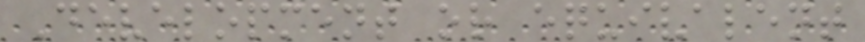Development or equivalent
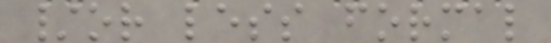/or less formal
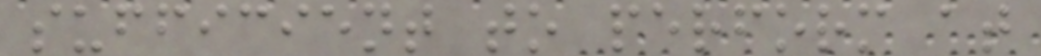sufficient to perform at
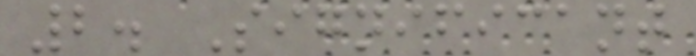2. Significant
